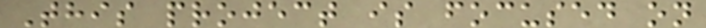This project is focused on
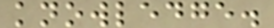knowledge.
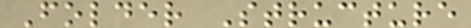Folder Structure
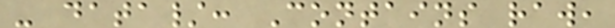- data/: Contains raw,
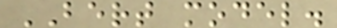BERT model.
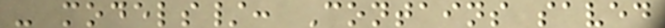- models/: Contains saved
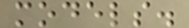models.
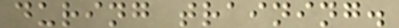during training.
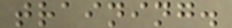training.
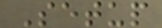Setup
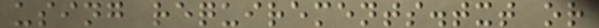using requirements.txt or
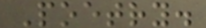Poetry.
